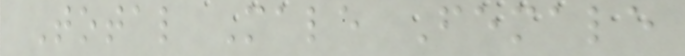Total Male Female
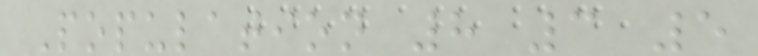Population 8 3 5
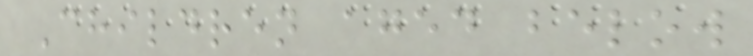Children aged below
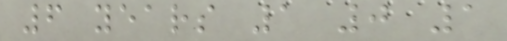6 years 1 0 1
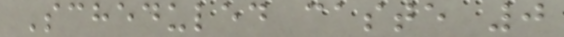Scheduled caste 0
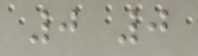0 0
